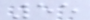55
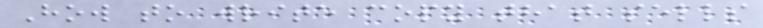How to write copy that sells
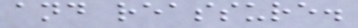and reassure.
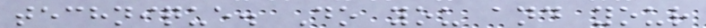technique. Do you and your
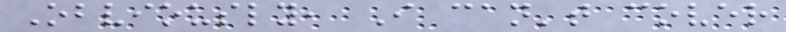Obviously, I can't cover
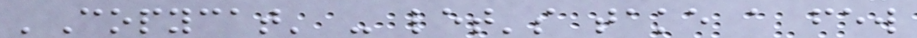'Copycat' - let's take a few
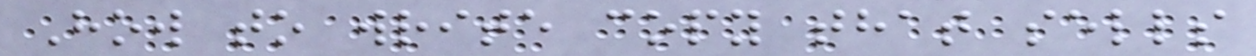How to write copy that sells
